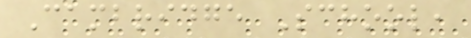Cambridge School,
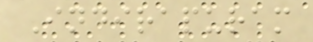Indirapuram
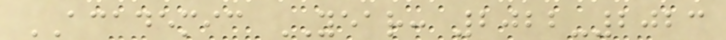ACADEMIC YEAR: 2022-2023
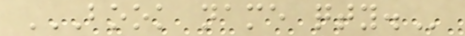BOOK NAME QTY.
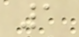1
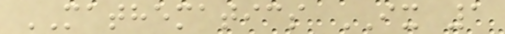MATHEMATICS IX 1
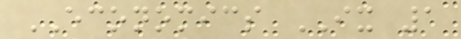ECONOMICS IX 1
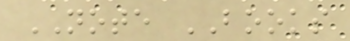NOTE BOOKS
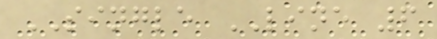SINGLE LINE 6
